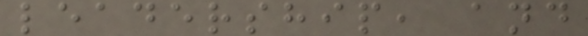leadership, and
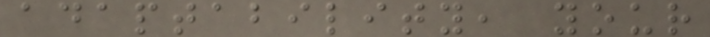adaptability, your
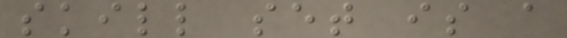skill set is a
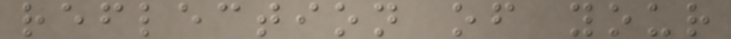reflection of your
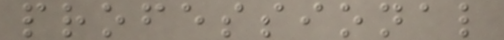professional
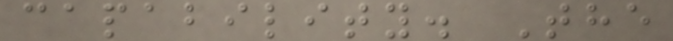capability. The
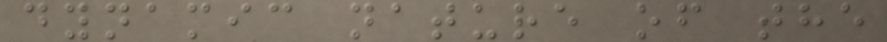dynamic nature of the
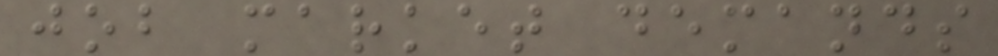job market demands
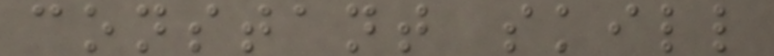constant skill
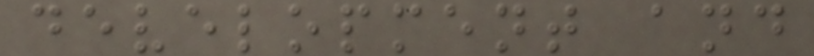development and
